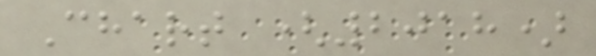Chart (2018)
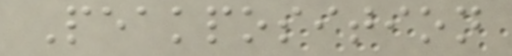Peakposition
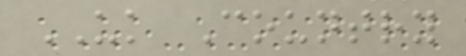UK Country
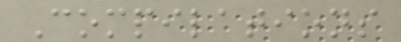Compilations
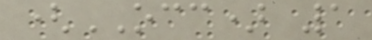(OCC) 1
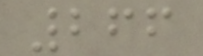266
